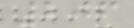206
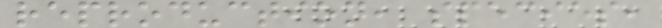reproduction, species,
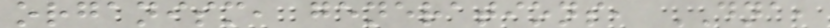organism, generations, DNA,
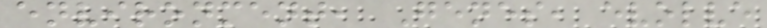environment, Genes, evolve
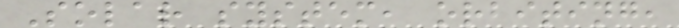Solar system, orbiting,
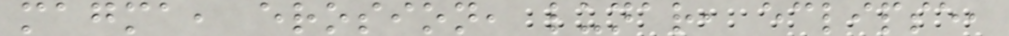magma, erosion, lunar, eclipse,
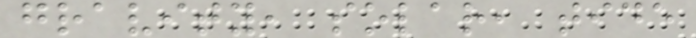gravity, solar, tide
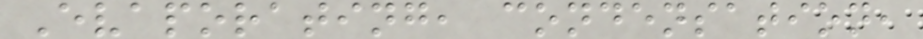Evaporating, condensation,
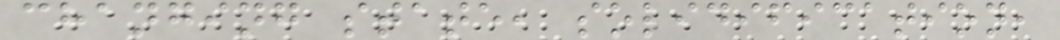changing state, solidification,
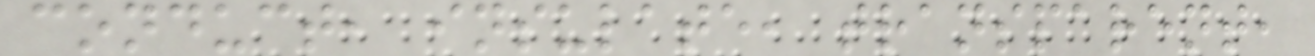conduct, insulate, transparent,
